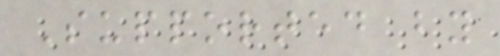Supported by
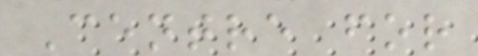Centre for
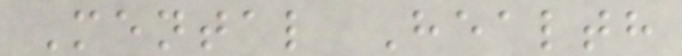Mental Health
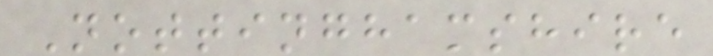Nottinghamshire
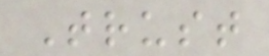Trust
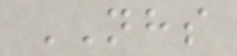NHS
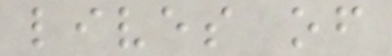lives of
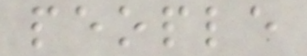people
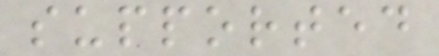supported
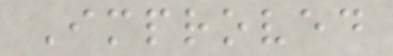Improved
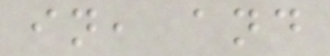in, and
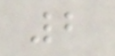2
